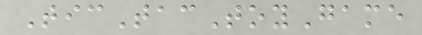TicTacToyGame
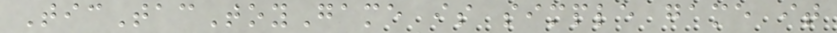TicTacToyGame is simple game it
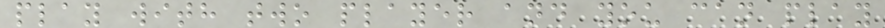play with two player and you can play
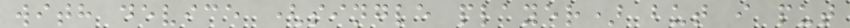with device (single player) but i put
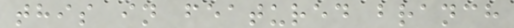this in featured branch
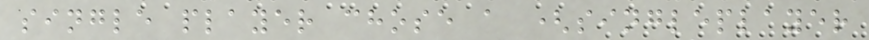single player chose a (singleplayer
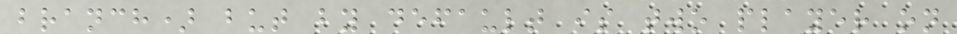branch) but by default is two player on
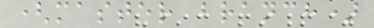(master branch)
